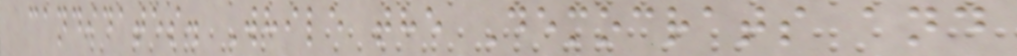candidates. While the Democrats and
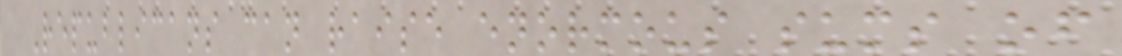Republicans can raise enormous sums of
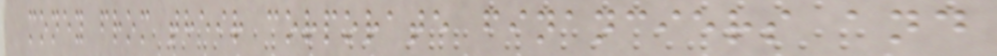money from their corporate financiers and
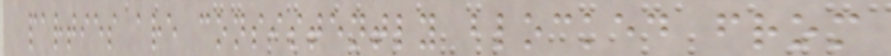parties are consistently blocked from
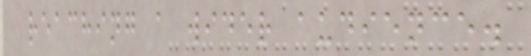reaching a wider audience.
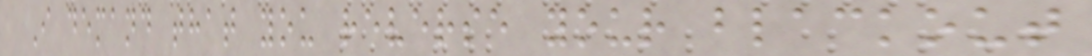I demand that you reverse your blackout
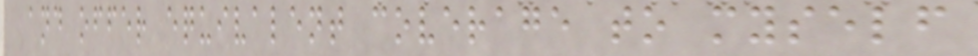and offer equivalent coverage to myself
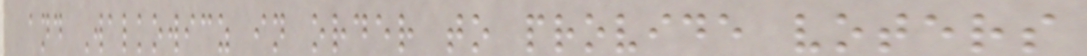and Walkowicz in order to provide voters
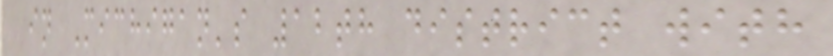in Michigan's 12th district with
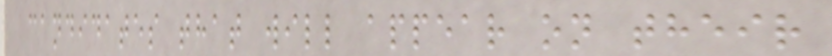candidates that will appear on their
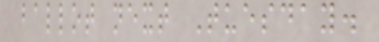ballot next Tuesday.
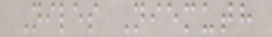Niles Niemuth
